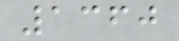1360
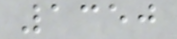1350
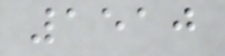1510
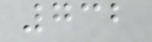732
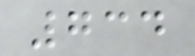734
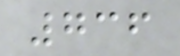736
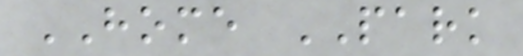HOME PARK
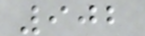902
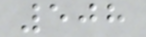508
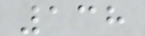138
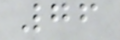76
